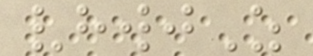vhwjZ
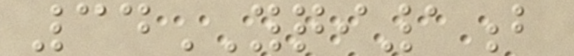34YQI1b
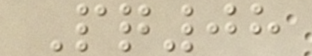Pq08
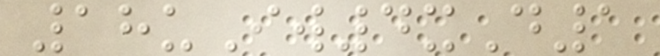18uIw4xD1
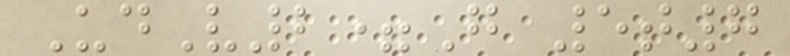UdV2=G 5t7
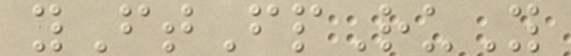yFtFpRuY
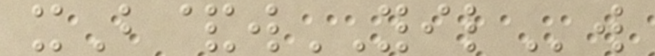xB&wYILw
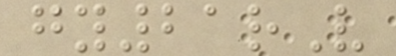gy21rV
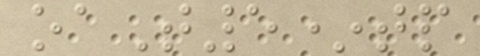oaT5*tp
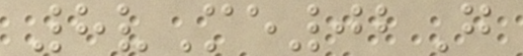8vMe02G
